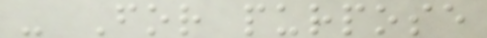- For purpose
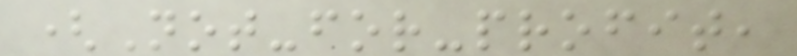(Not-for-profit,
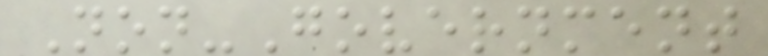Non-Government
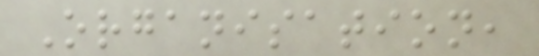Organisation,
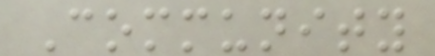Community
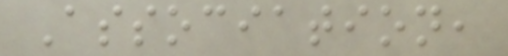Association,
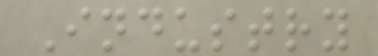Industry
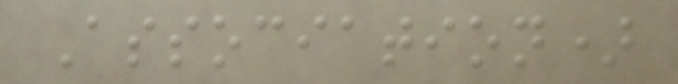Association)
